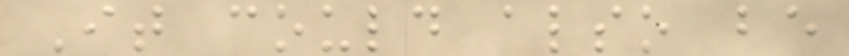It could also be
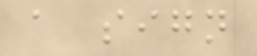a sign
